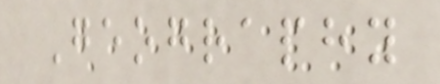Geography
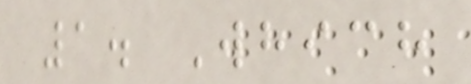1. Which
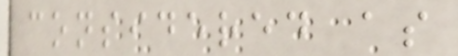considered as
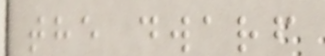the dwarf
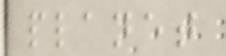planet
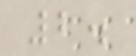2.
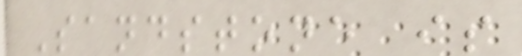Sandstone is
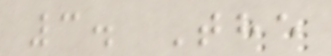3. The
